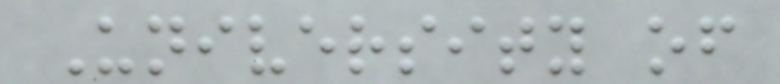University of
